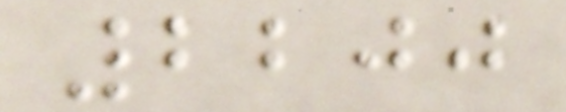2200
